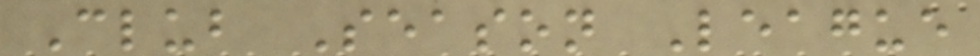Club Season League
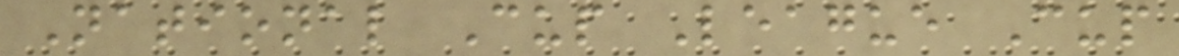National Cup League Cup
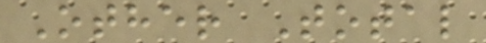Other Total
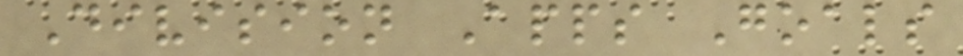Division Apps Goals
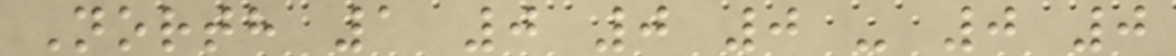North 1 0 0 0 - 0 0
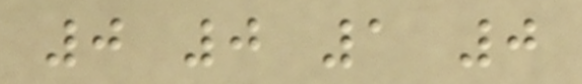0 0 1 0
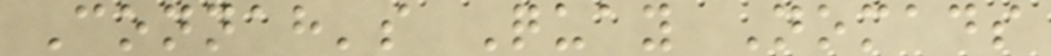Connah's Quay Nomads
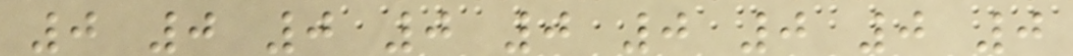0 0 0 0 0 0 0 0 0
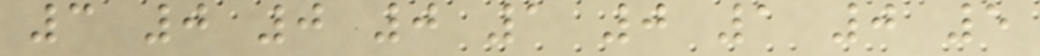3 0 0 0 1 0 1 0 5
